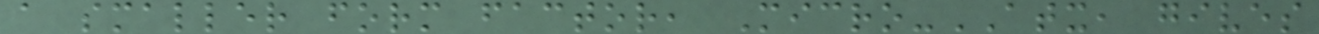a smaller form factor, Micro-ATX, gives
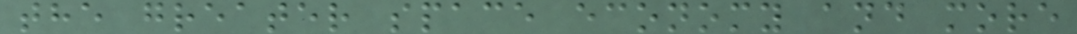the greater space economy and more
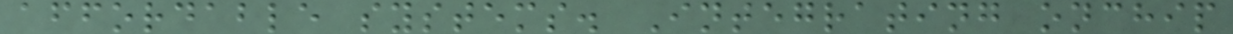affordable systems. Integrating onchip
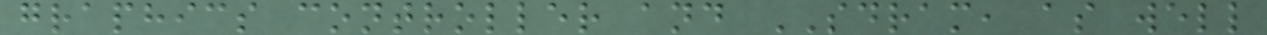graphics controller and SDRAM, as well
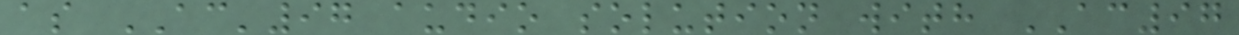as AC'97 audio solution with AC97
